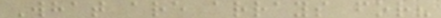What are arrays for?
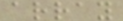array
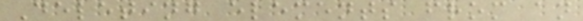Deleting elements from an
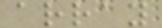array
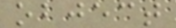object
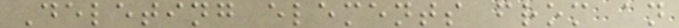Deleting elements from an
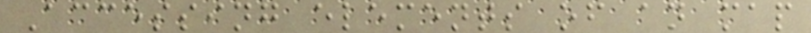Accessing elements of an map
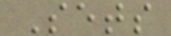Sets
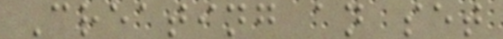Creating an set
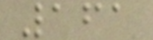161
